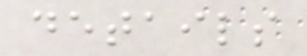details
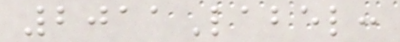2011Label:
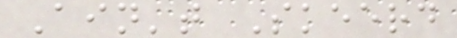Ain't Skeerd
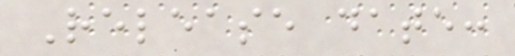Release date:
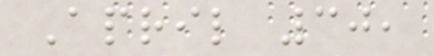April 30,
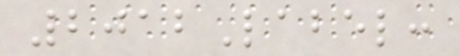2012Label:
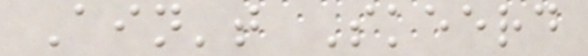Ain't Skeerd
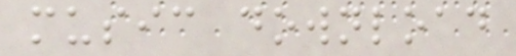music download
